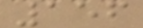156
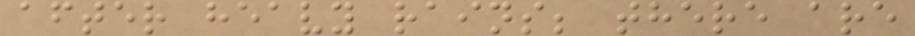after heavy rains; there are
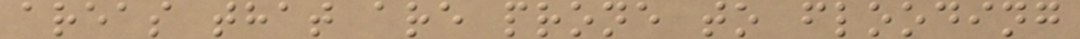areas that are prone to flooding
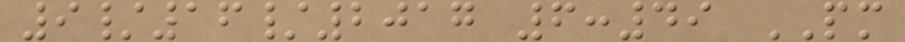9/16/2017 6:49 PM
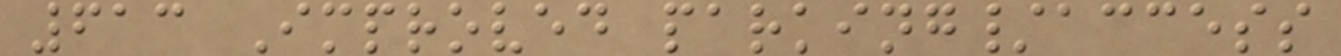613 Improved parking/access
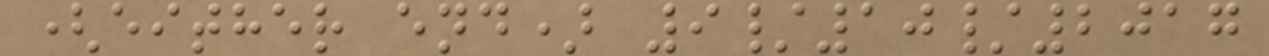(either end) 9/10/2017
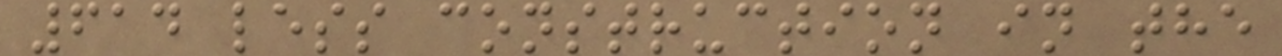614 less construction in the
